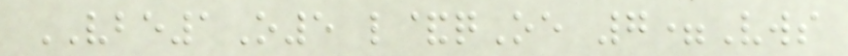VBE1O5 l&qOe 7=Vws
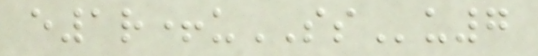e1r+uSSu7
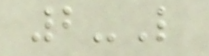2-L
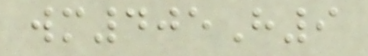wm405H9
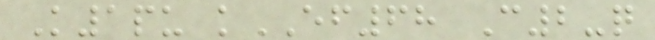K1pu kEF68 C2-q
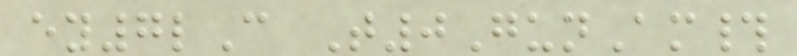ey7lC T0GunAm#
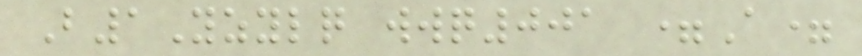B1Yzylq wwq001 =A=
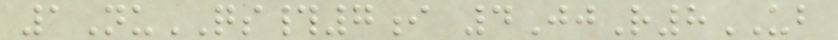1NuQS#7i 4JjR8UB
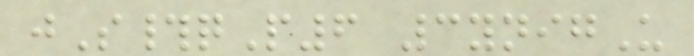jS#qP6 3ynigU
